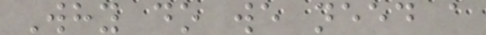Why do we need a
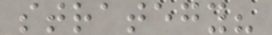strategy?
